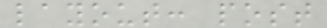layout: post
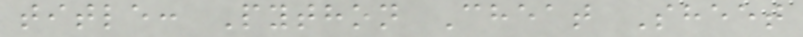title: Python Cheat Sheet
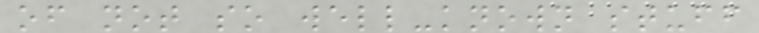of not so well-known stuff
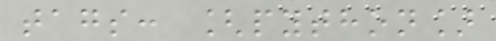tags: [python]
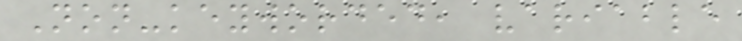Non-keyworded, variable
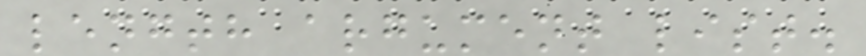length argument list.
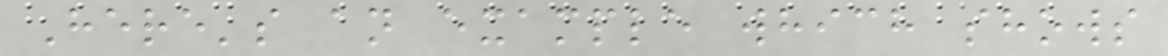Here's an example which shows
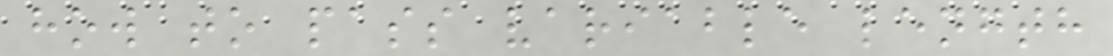how to pass variable length
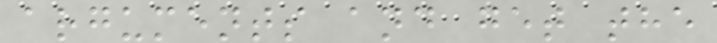arguments and get the
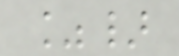%}
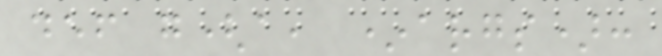def g(a, *args):
